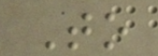To
